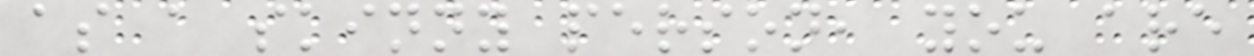as a skinny person, you are
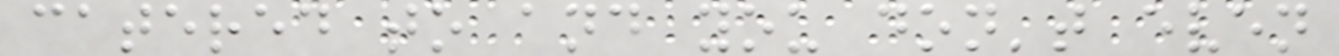catered to and you don't even
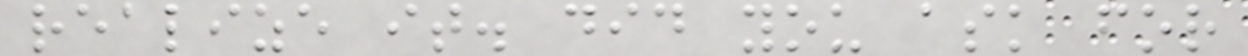realize it. did you ask for
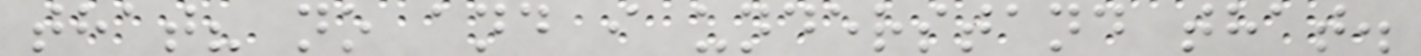that? no and i understand that.
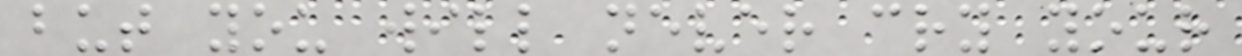but you will never cry your
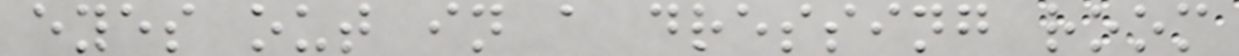eyes out in a dressing room
